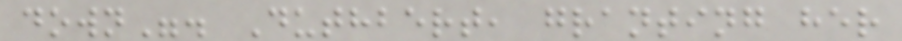down". Duthbert, granting her
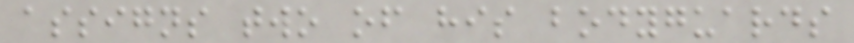assigns two of his bodyguards
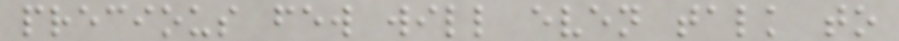precious few will even talk to
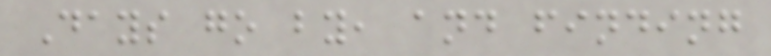Days go by, and finding
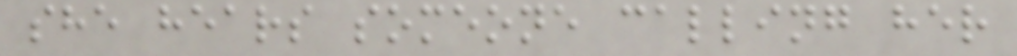she hears someone calling her
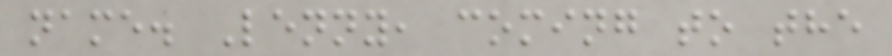name. Lenny, coming to the
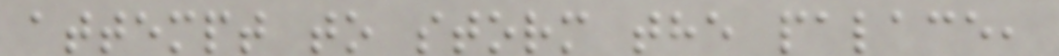attempt to storm the palace,
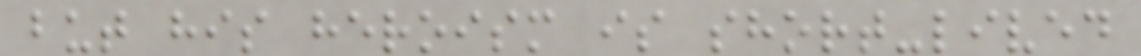but his heroism is short-lived
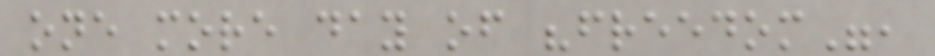one more day of "freedom",
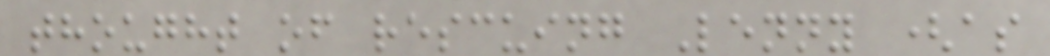thought of rescuing Lenny (as
